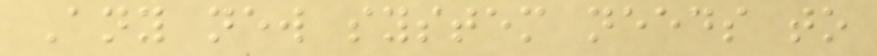Any new system needs to
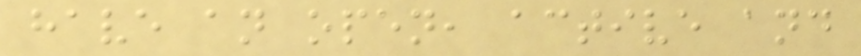have an open, active and
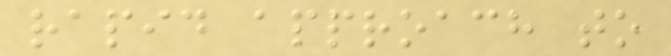rapid approach to
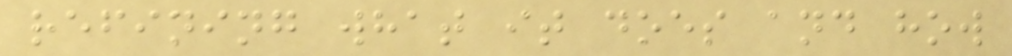refining what it does and how
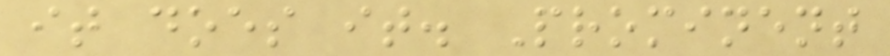it does it. Prominent
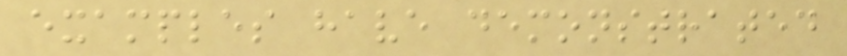examples have demonstrated
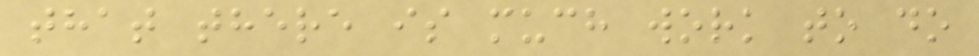that there is much work to do
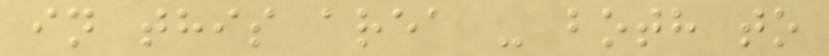in this area - both to
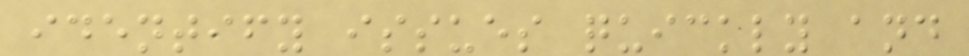identify issues quickly and
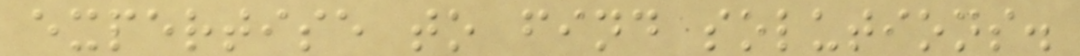expertise to find solutions.
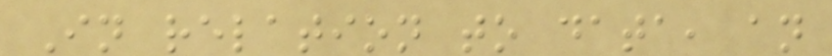In relation to data, an
